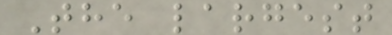The largest
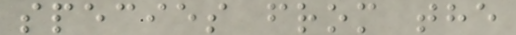species from the
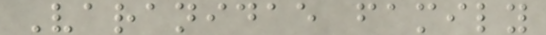Varanidae family
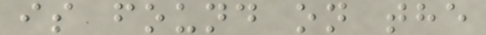is found on the
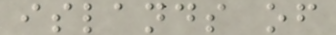islands of
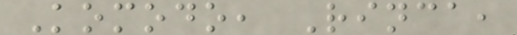Komodo, Rinca,
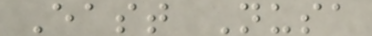East Nusa
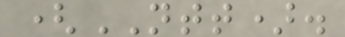(NTT).
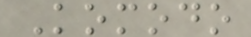Komodo
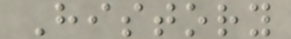History
